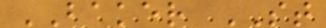BAKER ST
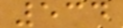534
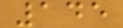145
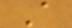A
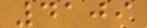4109
